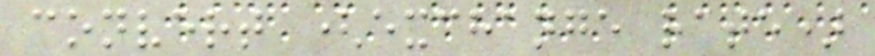convert (exchange rate)
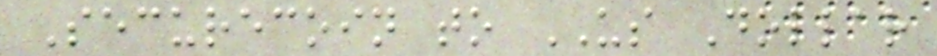Securecoin to US Dollar
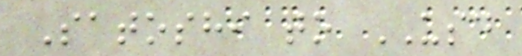Satoshi to USD
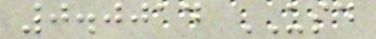0.0014 USD
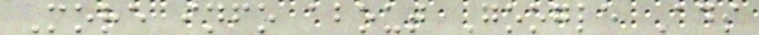More info about Google Ads
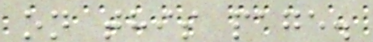on this page.
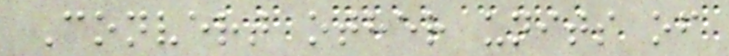Convert other units of
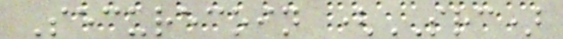Securecoin (SRC)
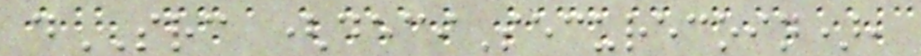dSRC (deciSecurecoin),
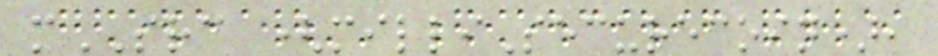mSRC (milliSecurecoin),
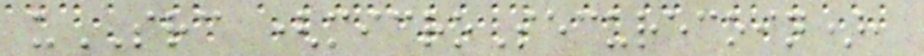uSRC (microSecurecoin),
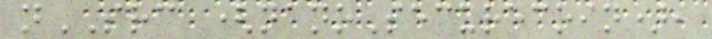nSRC (nanoSecurecoin),
